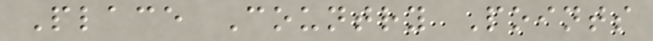Place Country Points
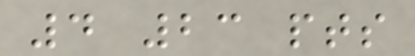4 23 pts
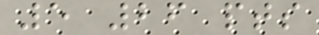5 26 pts
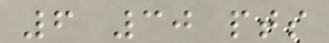6 30 pts
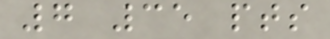7 35 pts
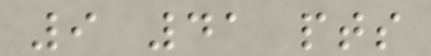9 41 pts
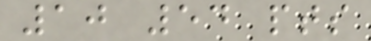10 54 pts
